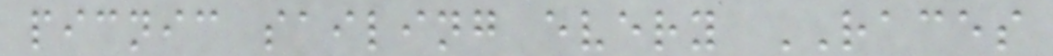picnic sailing every RACES
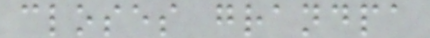closes grandpa
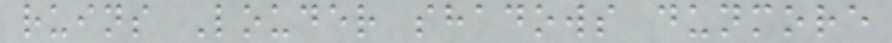ruins Louder shadows dunmore
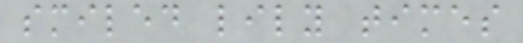smiled lily times
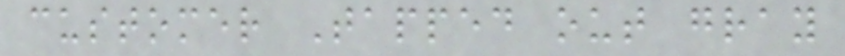customer Tapped out gray
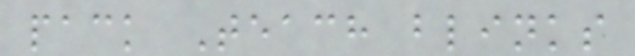pack Teach blinks
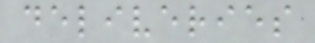deliveries
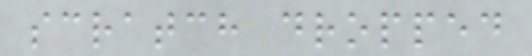scratch dropped
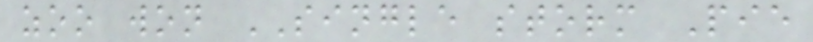zoo won SINGLE storm Pie
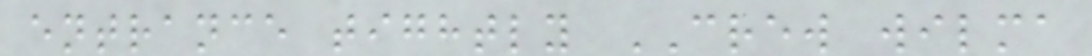entrance tightly CREW wilma
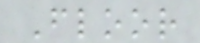Floor
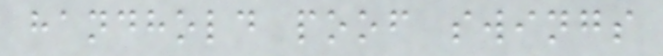handhold poof swings
